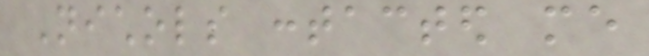Nichols contacted me
